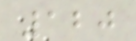120
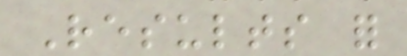Results for
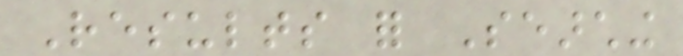Results for Searching
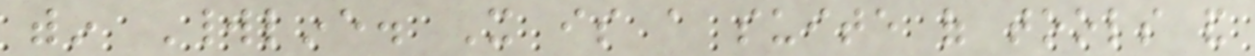within Worldline. It is a suite of tools and
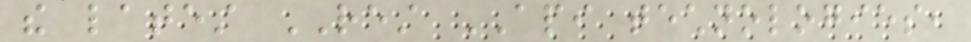the latest REST API technologies,
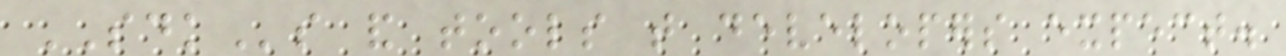SDKs and tools that developers expect.
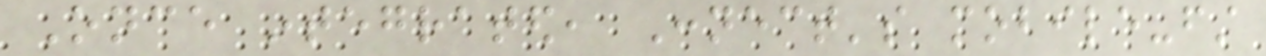Once integrated, Connect's mobile-first
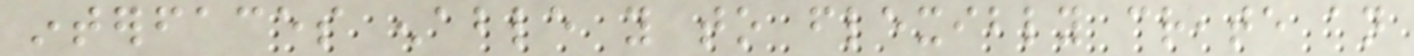interfaces enable you to flexibly create an
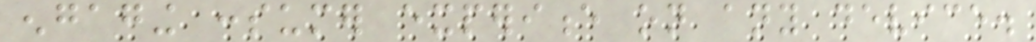engaging consumer experience on any device.
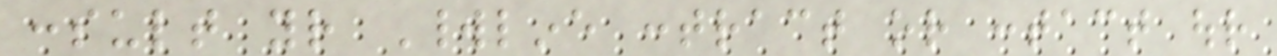consult your Worldline contract or contact our
